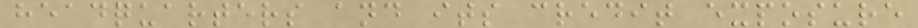headquarters and its credit exposure
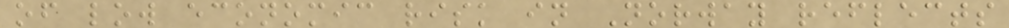of low economic risk in Norway reflects
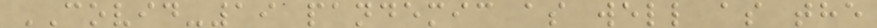COVID-19 pandemic as well as the
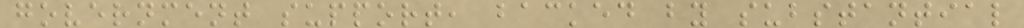government support, backed by substantial
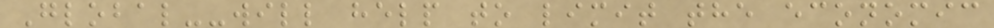Global--will help to limit the economic
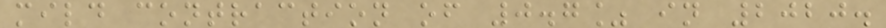mild contraction of 0.7% in 2020.
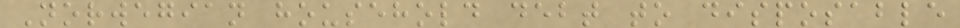Norwegian household debt to disposable
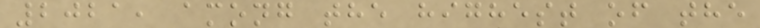2021, among the highest of the
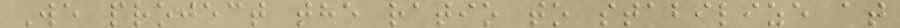We project the ratio to stabilize at
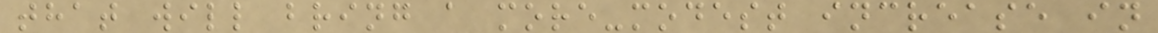that will bring a more-modest increase in
